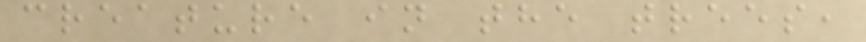creature in the trees,
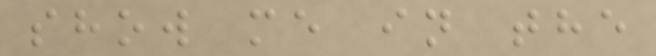show me in the
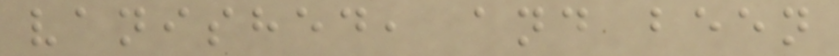vanished, and been
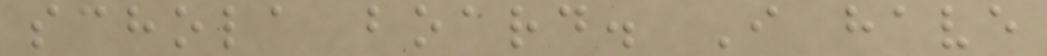schola board. I have
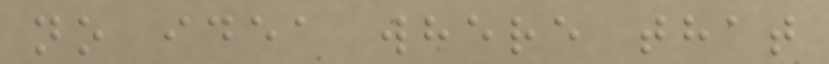no idea where that
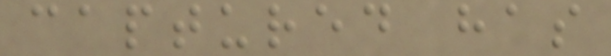captured has
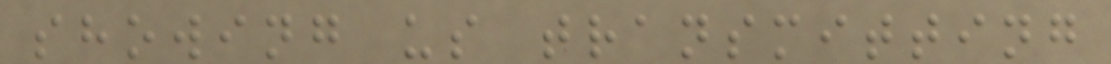showing us transmitting
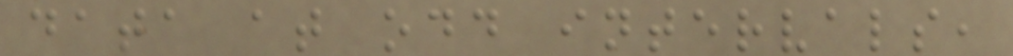data at odd intervals,
